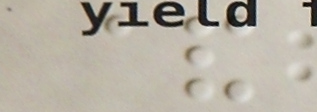&
